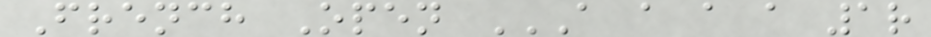French Open A A A A 1R
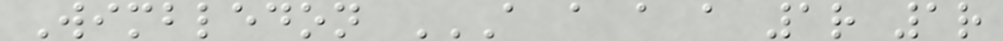Wimbledon A A A A 1R 1R
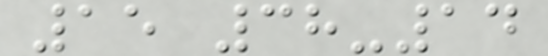15 38-14
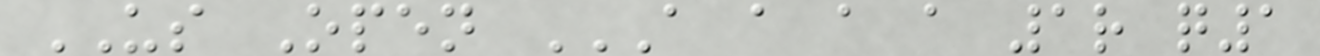US Open A A A A 1R Q1
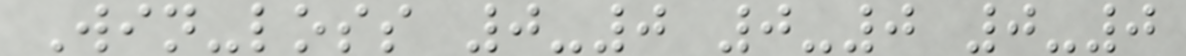Win-loss 0-0 0-0 0-0
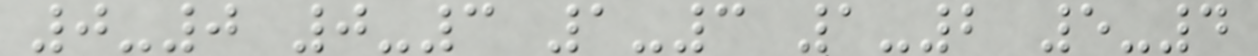0-0 0-3 1-3 1-2 5-4
